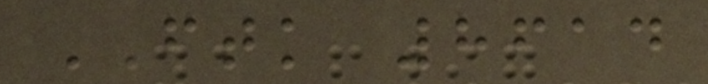FTK 8614
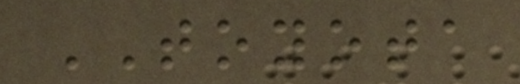TOYOTA
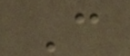C
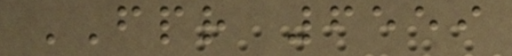FPR 6559
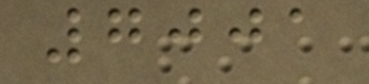7001
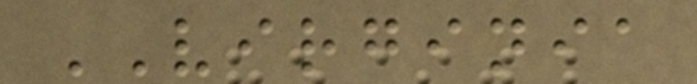VIRGINIA
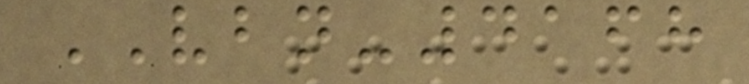VBN-4168
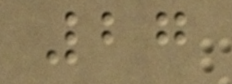27
